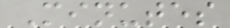Minutes
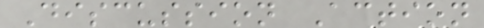Discussion Action
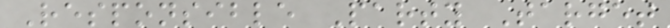Responsible Party Target
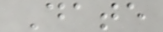Date
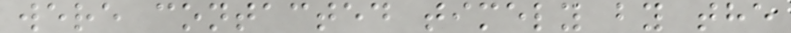were contacted timely by the
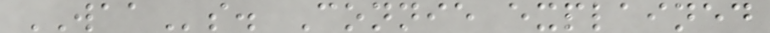WAAs. Connie explained
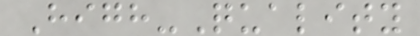High-Quality
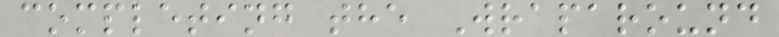completing the Wraparound
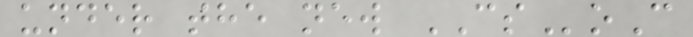under the new CSoC
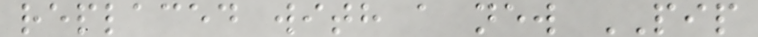replaced with a new PIP
